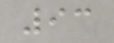93
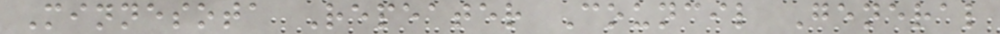Minnesota Repeater Council General
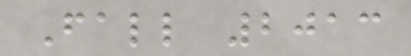Fall 2013
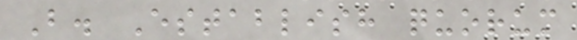B. Establish quorum
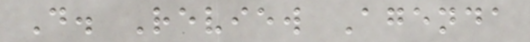D. Review Agenda
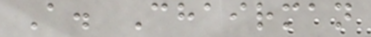A. Chairman
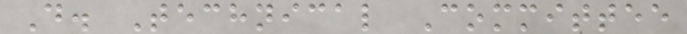D. Technical Committee
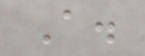A.
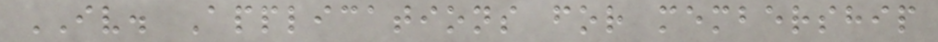IV. Applications for membership
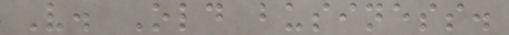V. Old business.
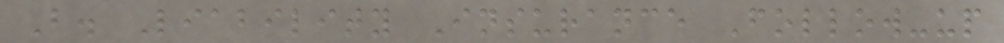B. Liability Insurance Follow-up
